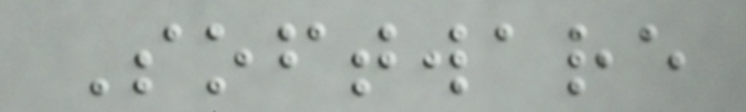Software
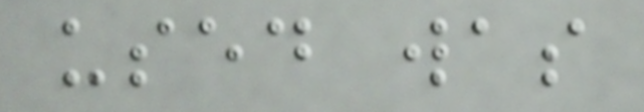used was
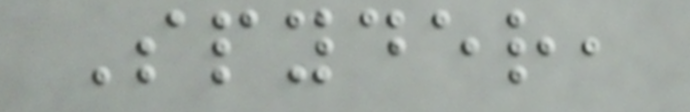Spyder,
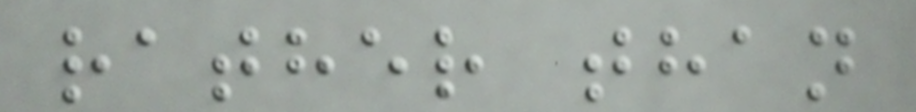rather than
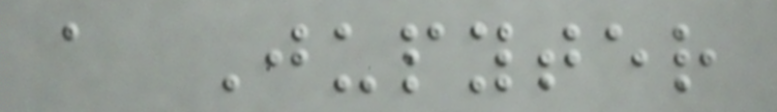a Jupyter
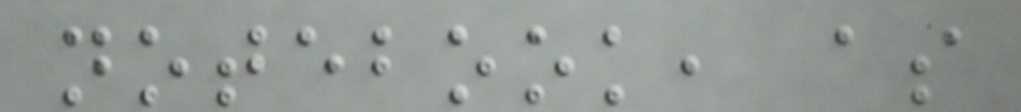notebook, as
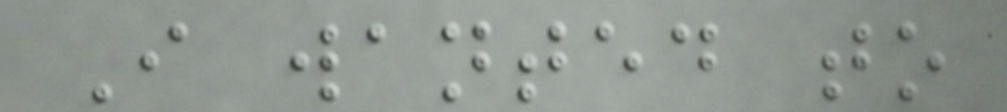I wanted to
